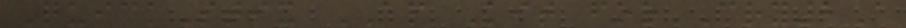QuickStix AP Kit for Cry2A
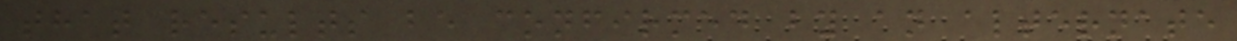that results be confirmed by an alternate
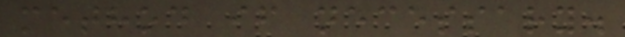method if necessary.
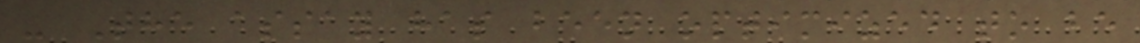- The assay has been optimized to be
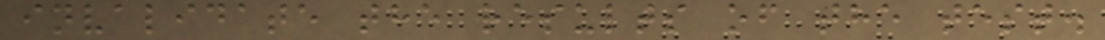invalidate the results of the test.
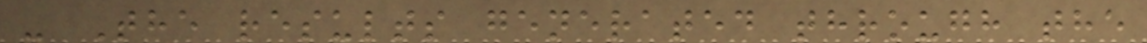- The results generated through the
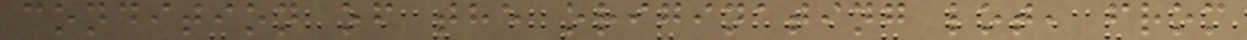condition of the originating lot, from
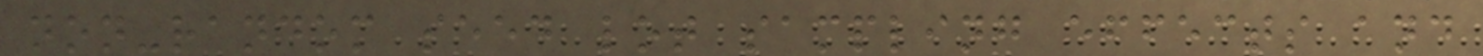non-random seed lot sampling effects and
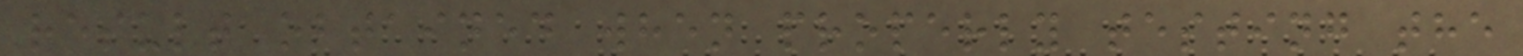result obtained when properly testing the
